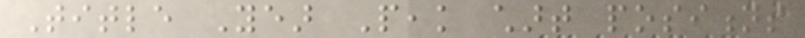Title Year Peak chart positions
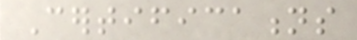Certifications
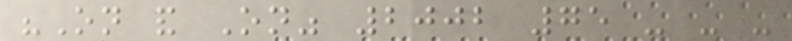"On and On" 2002 75 - - -
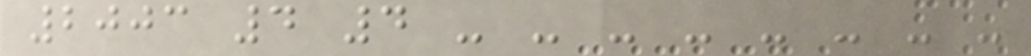2003 4 4 - - - - - - - -
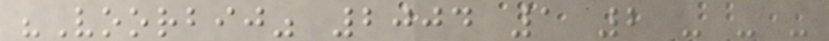"Voorbij" 2004 1 2 - - -
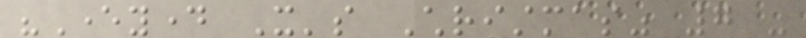"Everyday It's Christmas" 7 -
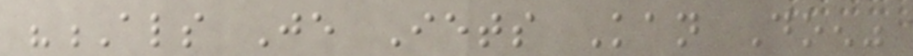"Als Je Iets Kan Doen"
